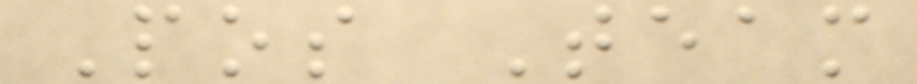Pos Team
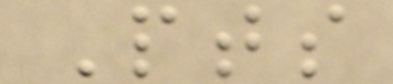Pts
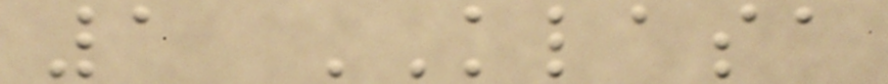1 KLASA
